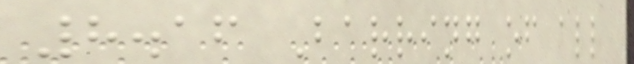8.16 Barring of all
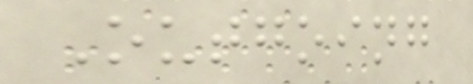Outgoing
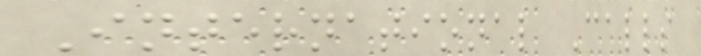International Calls
